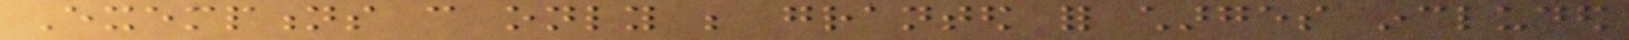Exemptions can only be granted for charges included
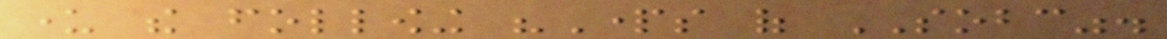under the following "Parts of SOBC".
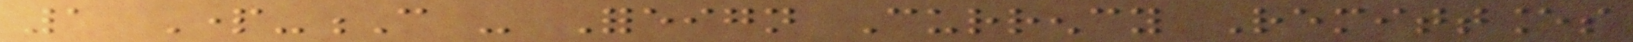1 Part-C - Foreign Currency Remittances
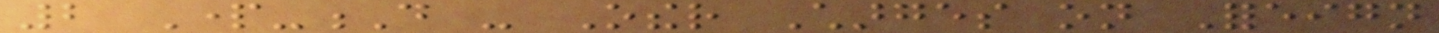2 Part-D - Other Charges on Foreign
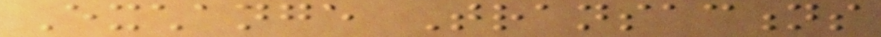Exchange Transactions
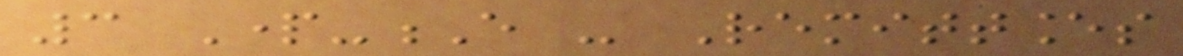3 Part-E - Remittances
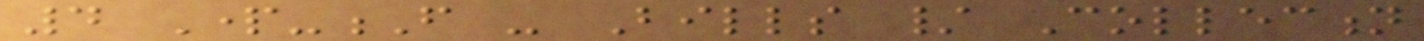4 Part-F - Bills / Collection
